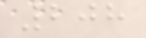208
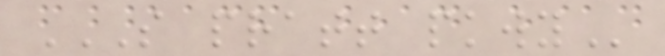S PRATT PKWY
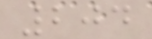204
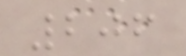206
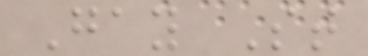Gay St
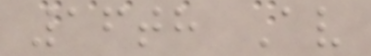16th Av
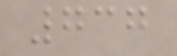737
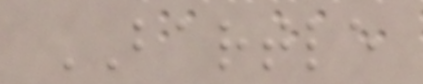BARTLE
